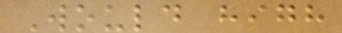Would high
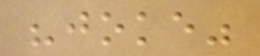"joke"
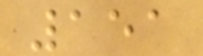151
